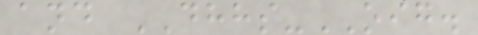and DHHS-OIG.
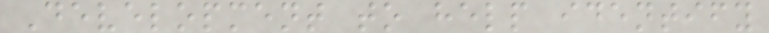Development to help identify
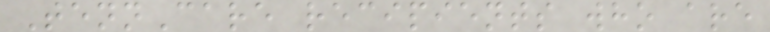TennCare recipients who are
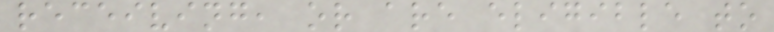receiving, or are eligible to
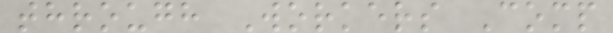through Workers Comp
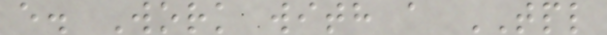e. Work with a TPL
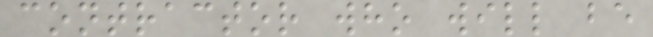contractor who will be
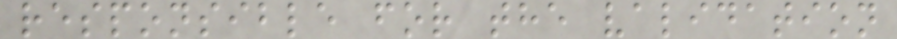responsible for the validation
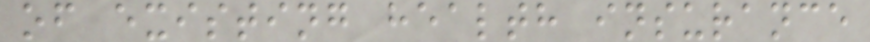of existing health insurance
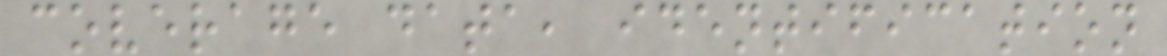coverage data, identification
